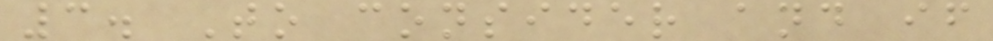3. To consider and if
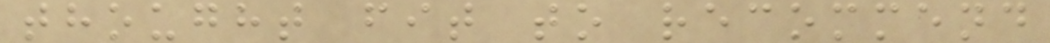thought fit to recommend
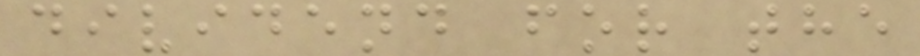dividend for the
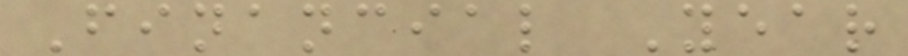Financial Year
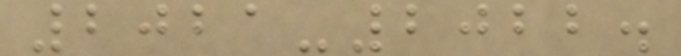2021-2022.
